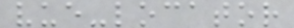vue-locator
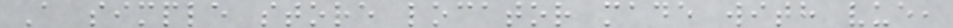A simple store locator made with vue,
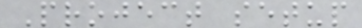Project setup
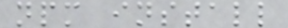npm install
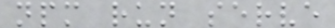npm run serve
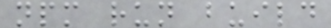npm run build
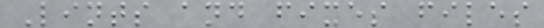Lints and fixes files
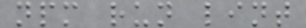npm run lint
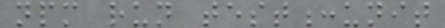npm run test:unit
